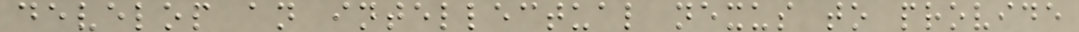develop an intellectual nexus to provide
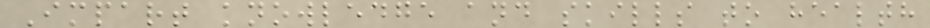Impart knowledge and skills to health
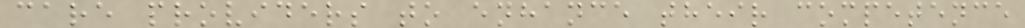care providers to enhance their competence
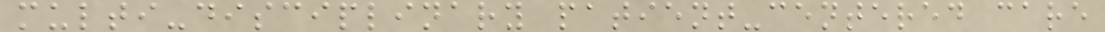multi-disciplinary patient-centered care
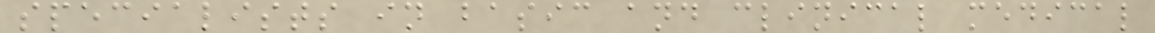specialists in basic and clinical medical
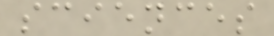sciences
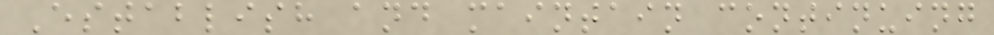Establish and maintain continuing
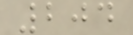204
